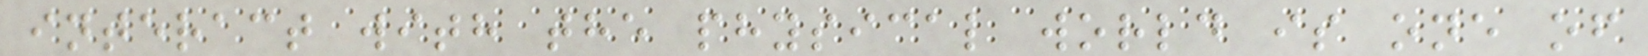interact with the physical world is one of
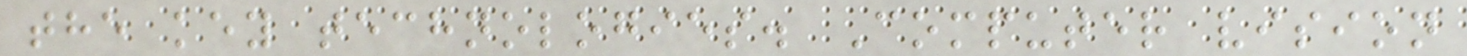the key technologies. Computer vision
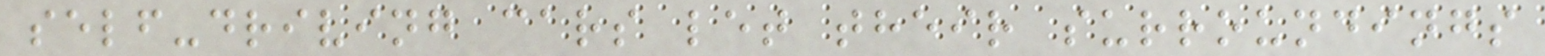self-driving cars let their surroundings
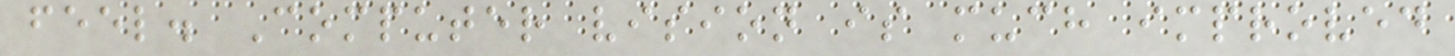feel. Computer vision is much improved
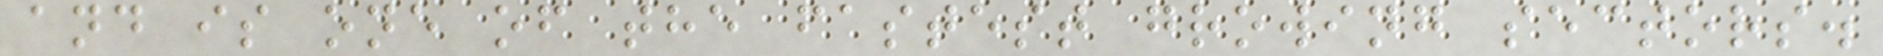and is one of the fastest growing sectors.
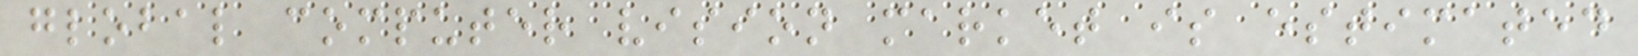global computer vision market is estimated
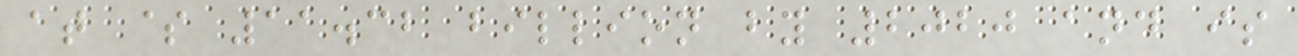at $ 11.32 billion by 2020 and is
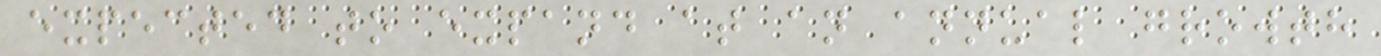expected to expand at an annual growth
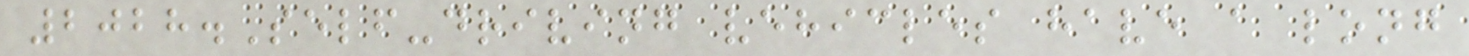2028.Self-driving vehicles have a long
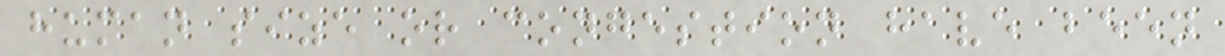human size or congestion have been
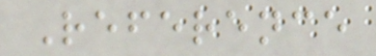Reference
